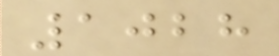1028
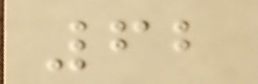62
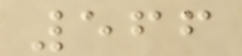566
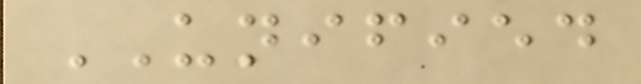UNIFIED
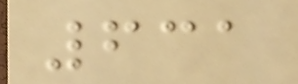631
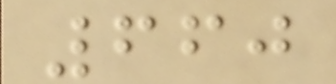660
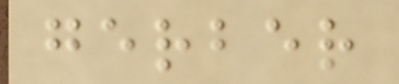gerber
